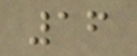16
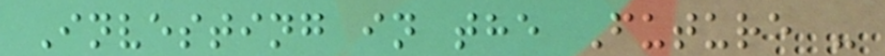Investing in the Future -
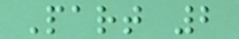Part 2
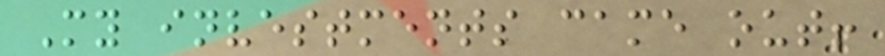My investments came out!
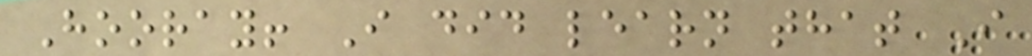Hooray! I did learn that I
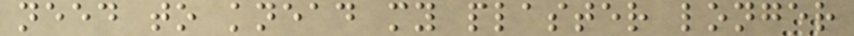need to knead my plaster longer
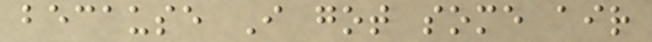because I got some air
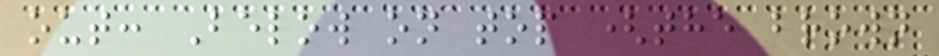out: Below on top (the brown
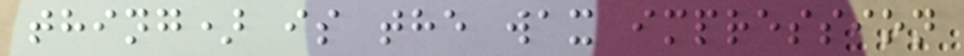thing) is the wax impression
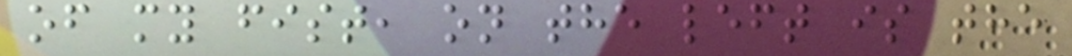of my fist, on the left is the
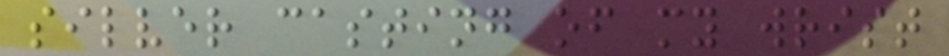silver casting of my wrist
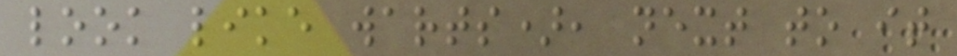look like warts), next to it
